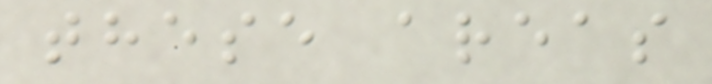these areas
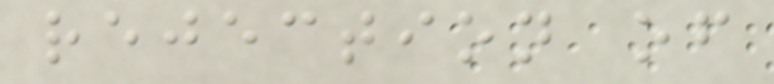rejection of
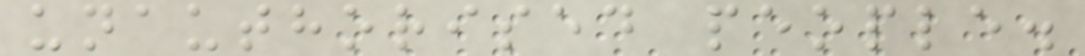unauthorised people.
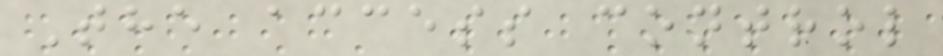The access control
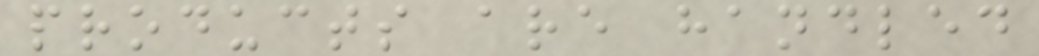products are handled
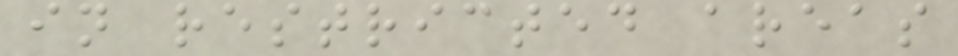in restricted areas
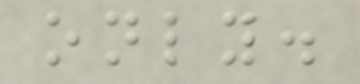only.
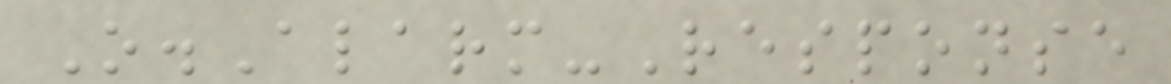O.Alarm-Response
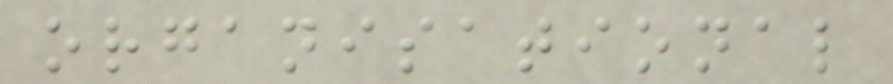organisational
